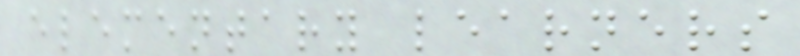elementary learners
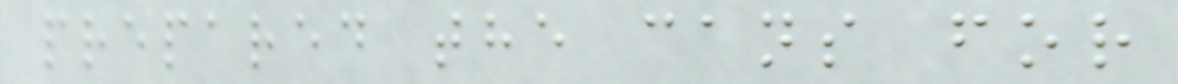prepared the cans for
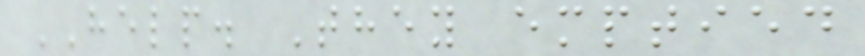HELP. They emptied
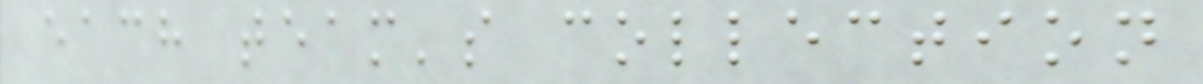each team's collection
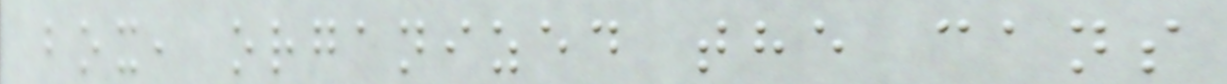box, organized the cans
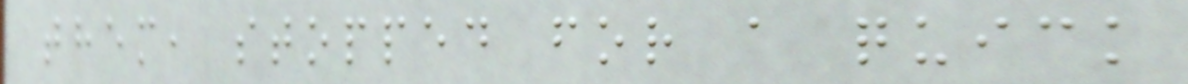them, stopped for a quick
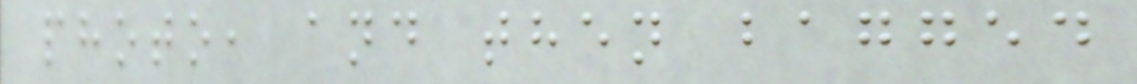photo, and then bagged
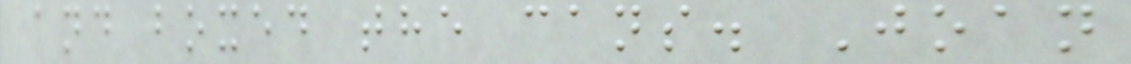and boxed the cans. Joan
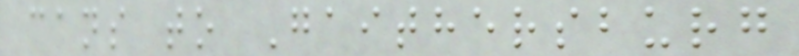cans to Gaithersburg
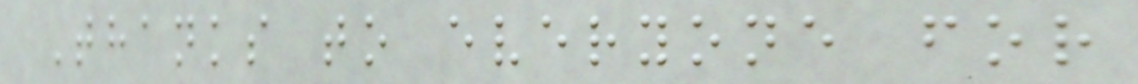Thanks to everyone for
